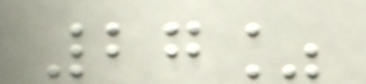27%
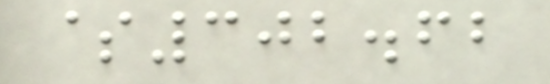$302.62
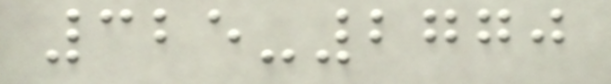325-2770
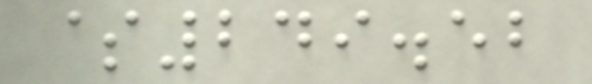$249.52
